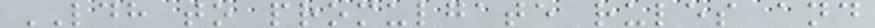LDH to promulgate rules and
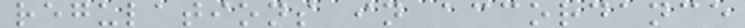regulations in accordance
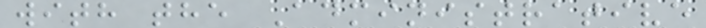with the Administrative
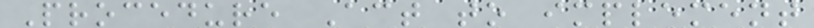Procedure Act to implement
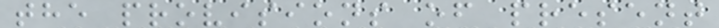the provisions of present
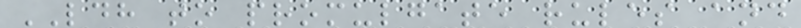LDH to promulgate rules and
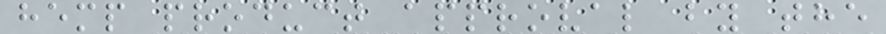hemp product approval by the
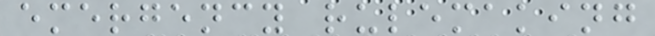emergency rulemaking
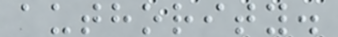authority.
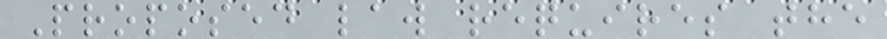Proposed law requires the
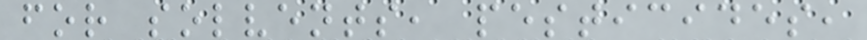for solvents, pesticides,
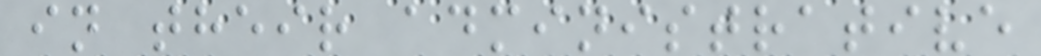in their administrative
